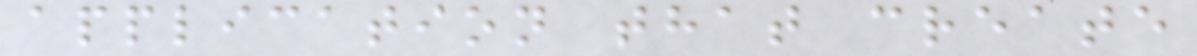application that create
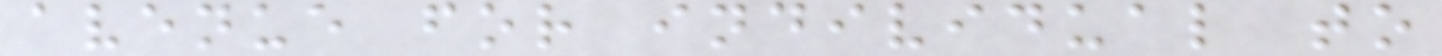avenue for individual to
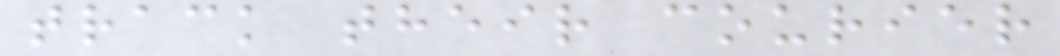track their courier
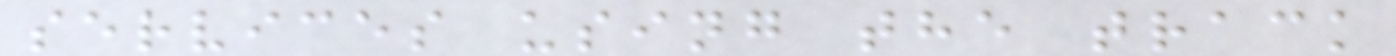services using the track
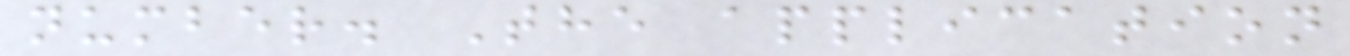number. The application
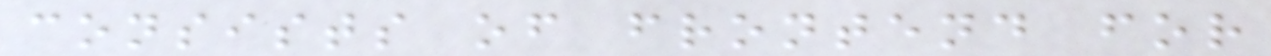consists of frontend for
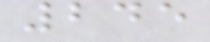245
